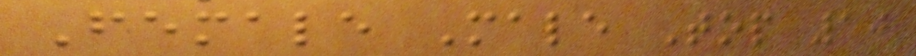Female Male Top 10
